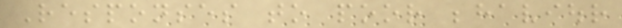Responses to poor behaviour
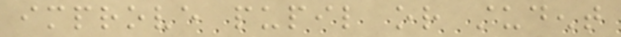improve pupil or student
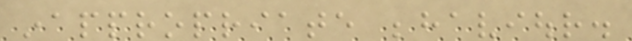inappropriate behaviour.
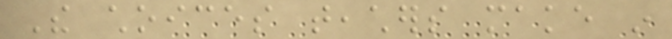The choices teachers make in
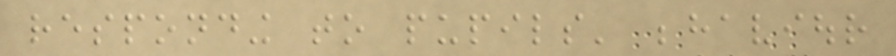responding to pupils' behaviour
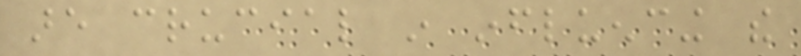are crucial in influencing the
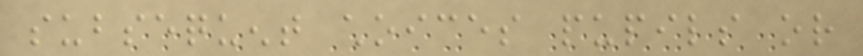subsequent choices pupils or
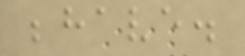behave.
